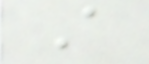A
